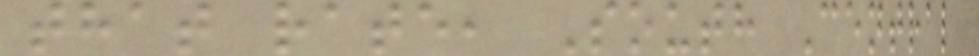that rate, South Central
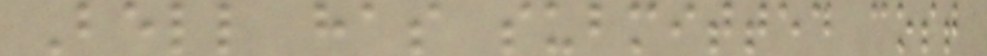Bell has submitted cost
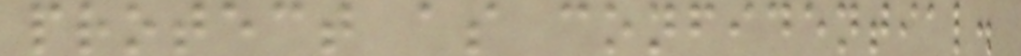protect as confidential.
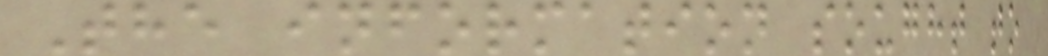The information sought to
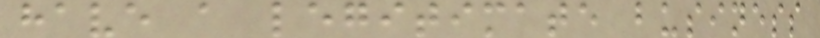have a legitimate business
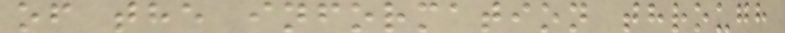of the information through
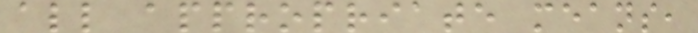all appropriate means,
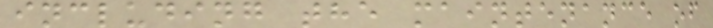including the maintenance of
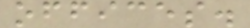offices.
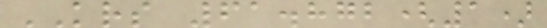KRS 61.872(1)
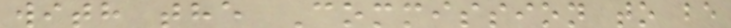with the Commission to be
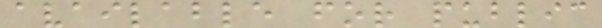available for public
